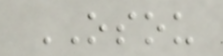OSOU
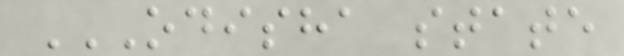ODISHA STATE
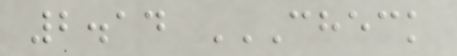2.14 CHECK
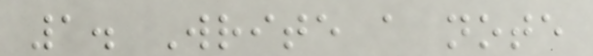1. Write a note
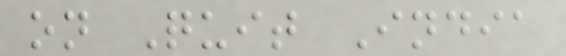on Quit India
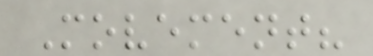Movement?
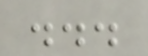...
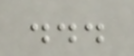...
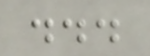...
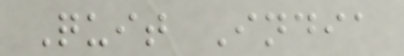Quit India
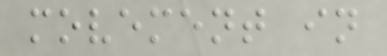movement in
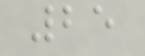25
